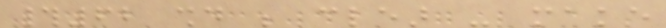#62 should be clear - make
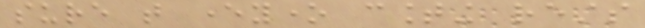sure that everyone counting rests
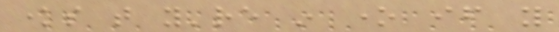knows that you're in one if you
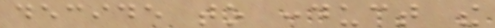decide to conduct the
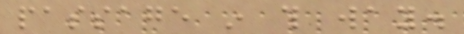passage in this way.
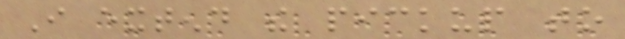I extend the pickup to
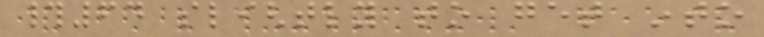#64 slightly to get into
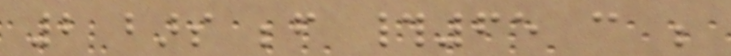2 bars before #65 can be
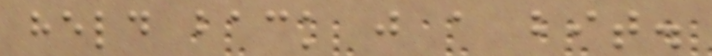held back just a bit.
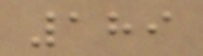189
